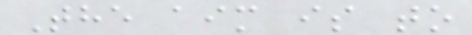The aim is to
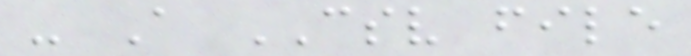- A CSV file
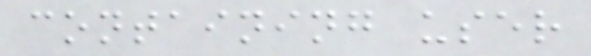containing user
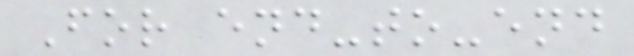For end-to-end
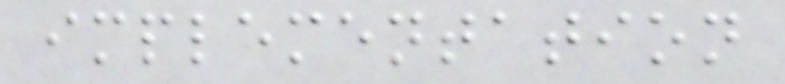implementation
